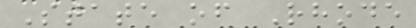State of Rhode
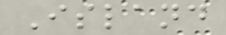Island
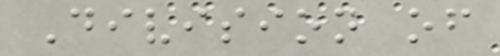Division of
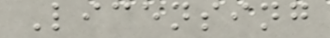Licensing
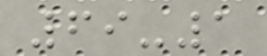69-1
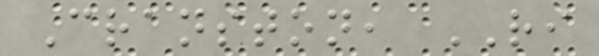Cranston, RI
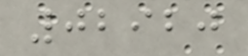02920
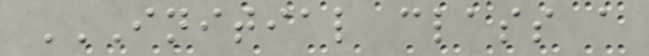INITIAL CLASS A
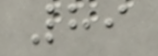89
